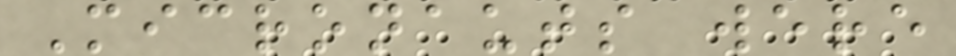Micronauts were
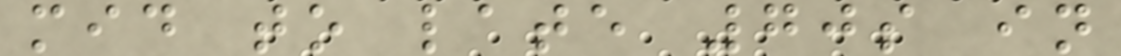mid to late 70s in
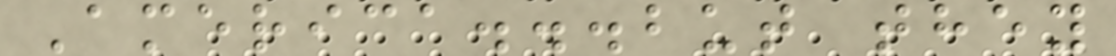America...but they
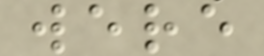were
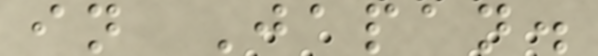in Japan.
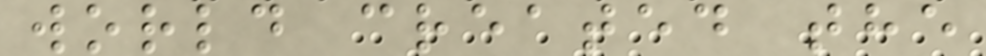world created the
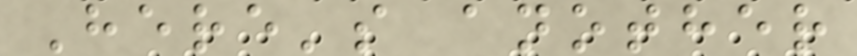Here's another
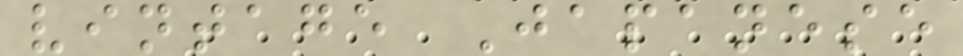vintage Japanese
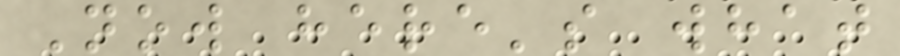Now here's what
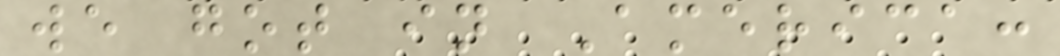we got in America:
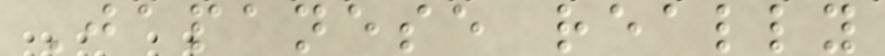Japanese really
